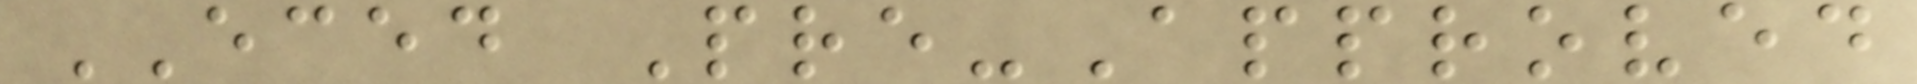ECED Pre-Approved
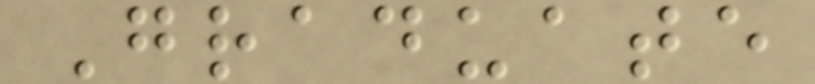Graduate
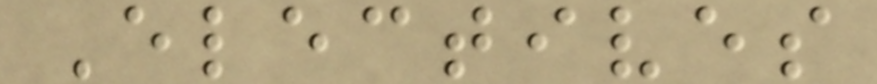Electives
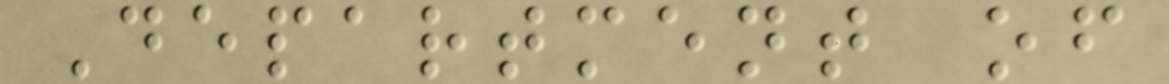Department of
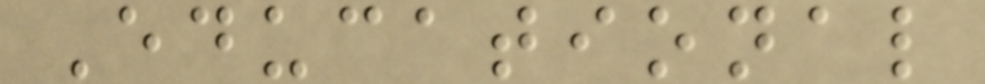Educational
